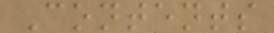Contents
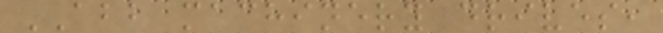ABB machinery drives,
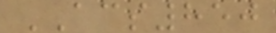ACS850
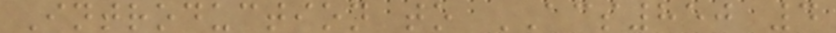Introduction to ACS850 4
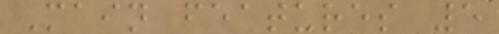Main features 5
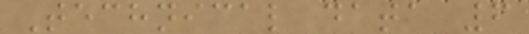Technical data 6
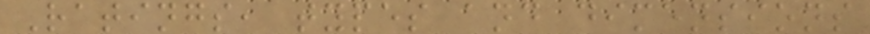Ratings, types and dimensions
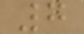7
